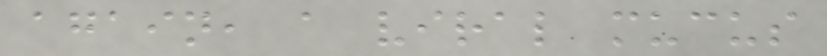again, a viral mucus
